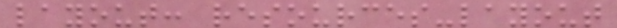layout: resources-layout
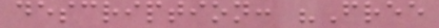description: "Free
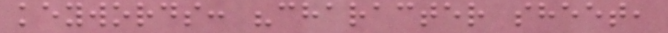keywords: "character sheet,
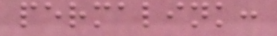permalink:
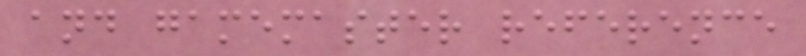and gamemaster reference
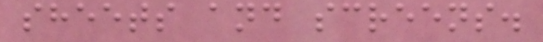sheets and screens.
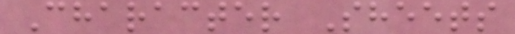Character Sheets
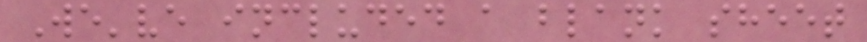We've included a blank sheet
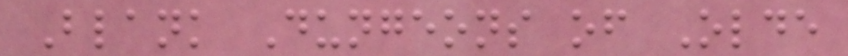Blank Dungeons of Olde
